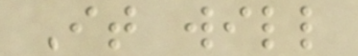It will
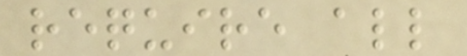require all
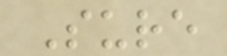Sure
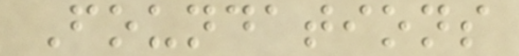Foundations
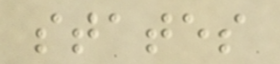states
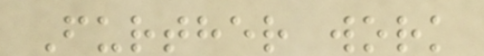Further work
